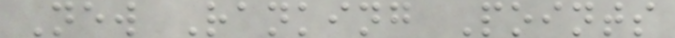New Ranking Points
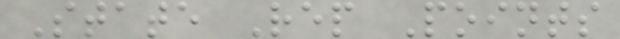State Rep Points
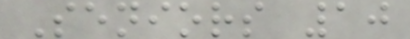Seniors 10
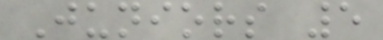Juniors 5
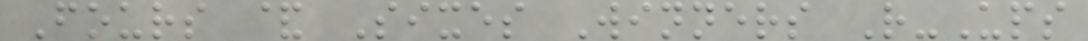Fours & Sixes Winners R-Ups
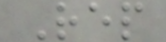Rep
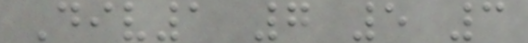Div1 7 5 3
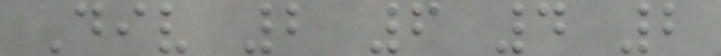Div 2 6 4 2
